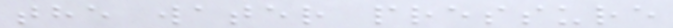the water pressure
